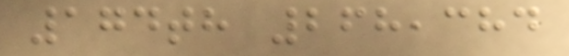174th 268,384
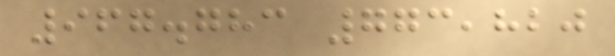967.783 773,820
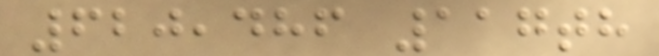620,486 117th
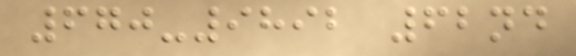670-9892 62nd
